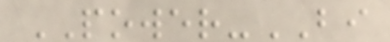POWER-BI
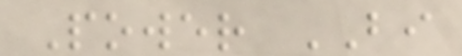Power BI
